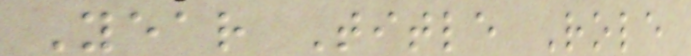Year Title Role
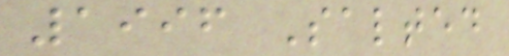1996 Salted
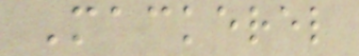Mackerel
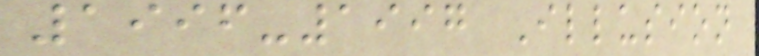1996-1997 Illusion
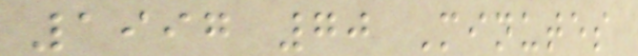1997 70 Minutes
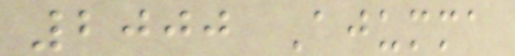2000 Ajumma
